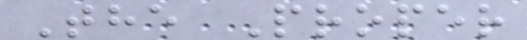The Proper
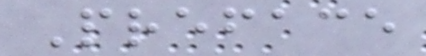Preface
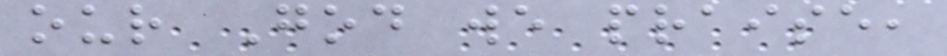our God we praise,
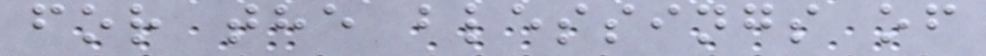for the blessings of
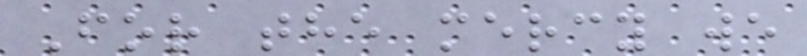For the mercy we
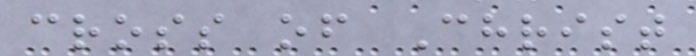cross of Christ
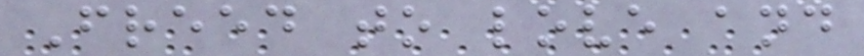Freed to love and
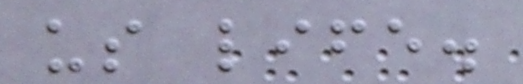us life.
